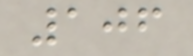106
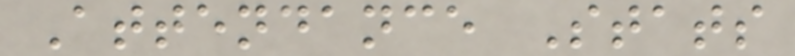Attendance Stats
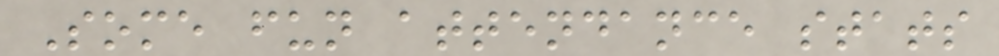Some fun attendance stats
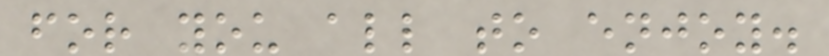for you all to enjoy.
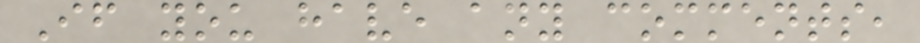If you have any comments,
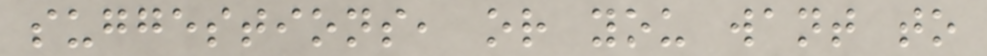suggestions, or you want to
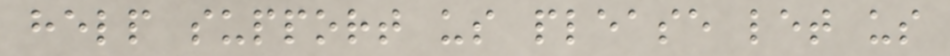help support us please let us
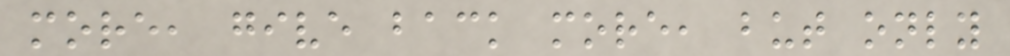more, give back more, but only
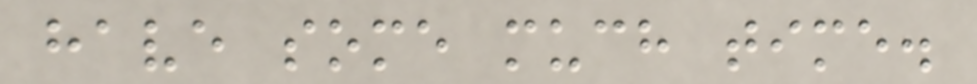have some much time.
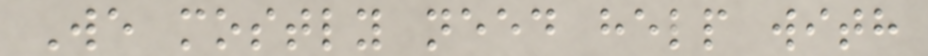We mostly need help with
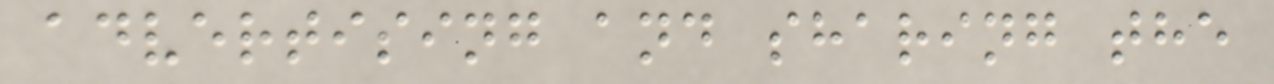advertising and sharing the
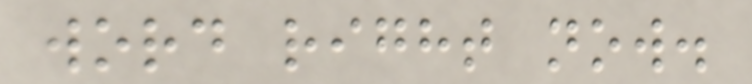word right now.
